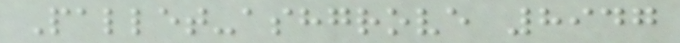Pallet-ashgrove 8947
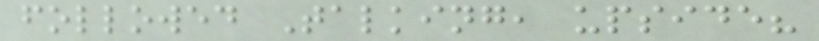followed Talking, upside?
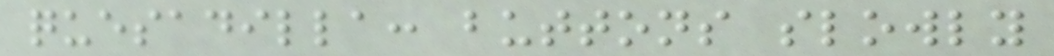quesadilla: buttons slowly
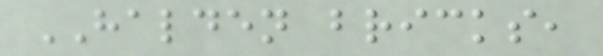HALDEN bricks,
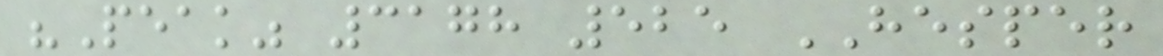"Peak" 3178 525 HESPER
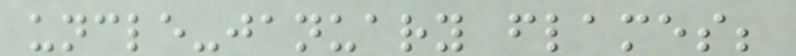uncle-january flames;
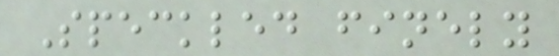Speckled finely
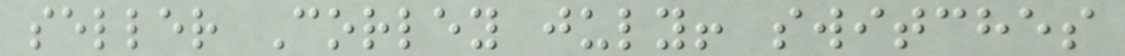seller Corley july! switches
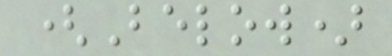(Below)
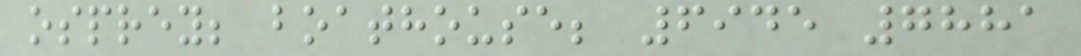osprey; boathouse; 6945 7881
